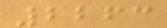2263
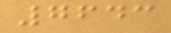7643
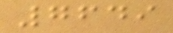7649
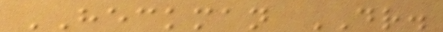HECKMAN DR.
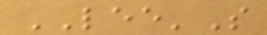LEE'S
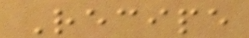Recipe
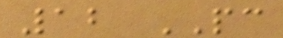12 PC
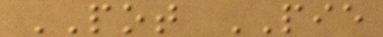POT PIE
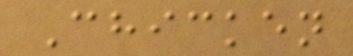Chicken
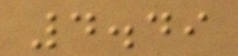4.49
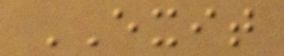EXIT
